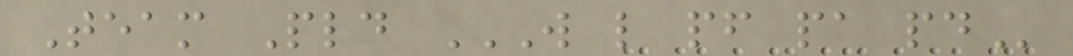Team Pld W L PF PA PD
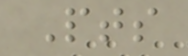Pts
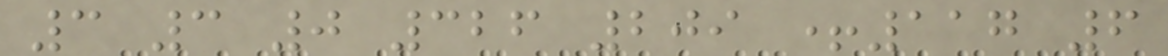3 3 0 326 209 +117 6
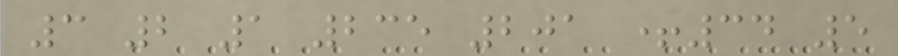3 2 1 235 201 +34 5
